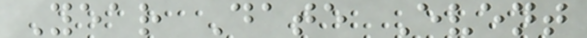Year Date Event
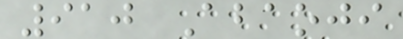910 Abaoji
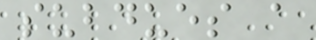subdues a
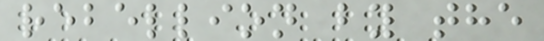rebellion by the
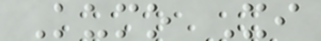Kumo Xi
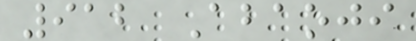912 Abaoji
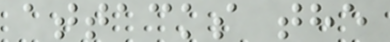attacks the
